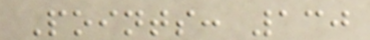Points: 130
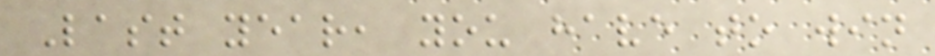Last year, you have to win
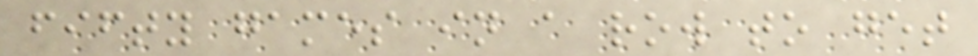fifty games in a row to get
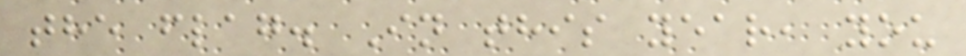the flag. In this year, you
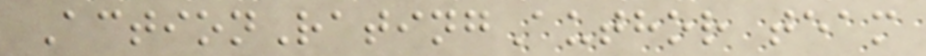ActionRatingAuthor team
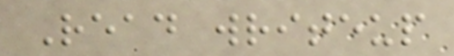Read writeup
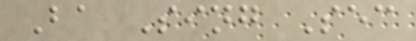Ba Sing Sec
